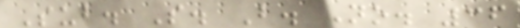Sub. S. B. No. 36
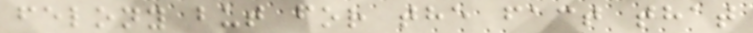felony but for the fact that
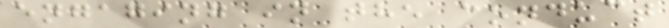engaging in the conduct
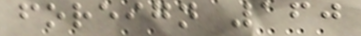foreign 160
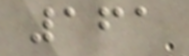161
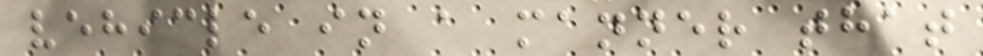vehicle in a manner that
